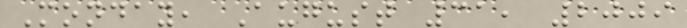Monday, August 31, 2009
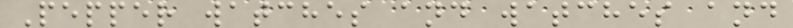Pepper watches and watches and
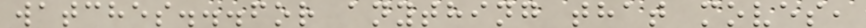watches...for anything that moves,
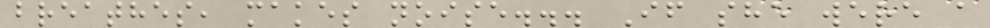breathes, makes noise... If she were a
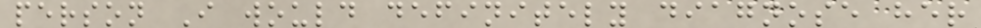person I would definitely diagnose her
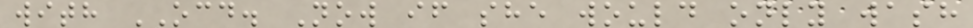with OCD. Now if she would only wash
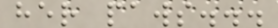her paws...
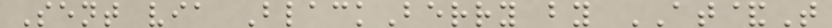Sent via BlackBerry by AT&T
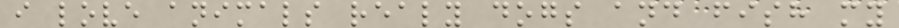i love animals realy dogs and fish my
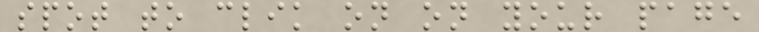spot to clik on on your page
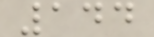144
